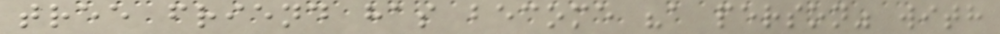tree friend has become "a person" with
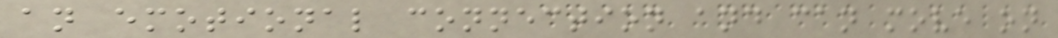an emotional connection and can move on
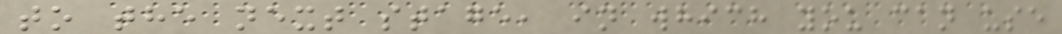to the next stage, in which you can use
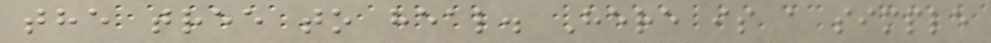the tree to heal. Here is a simple
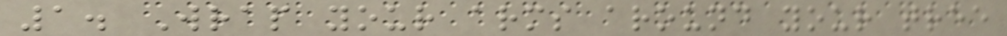1. Wrap your arms around your tree
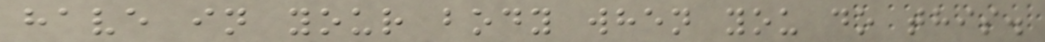have in your body when you do this.
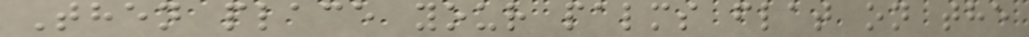Then place your palms flat on the
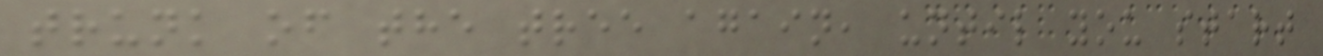trunk of the tree again, until you start
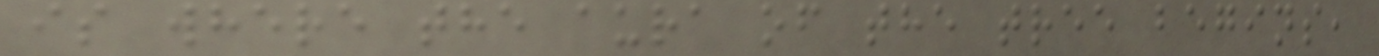is where the aura of the tree begins,
